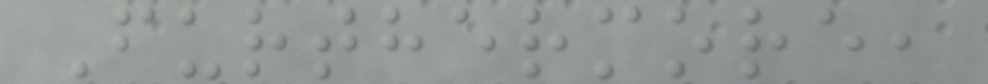Furthermore,
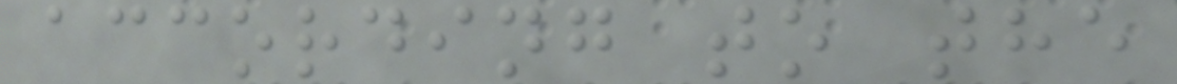according to the
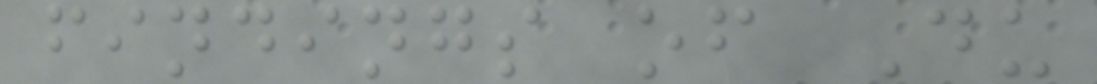findings of Du
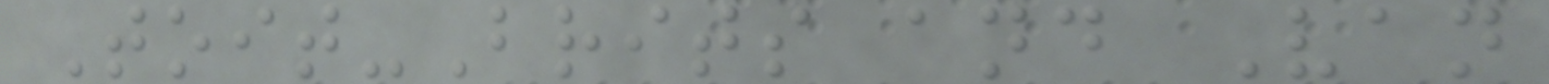Toit-Brits and Van
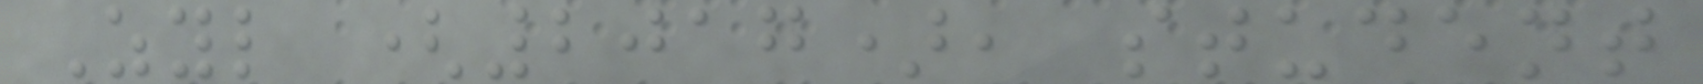Zyl (2017), student
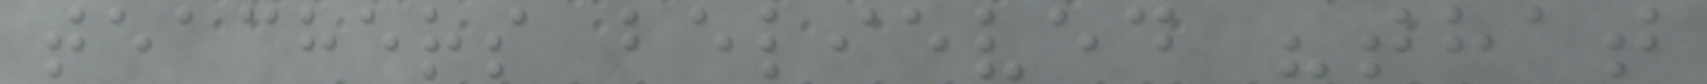teachers believed "that
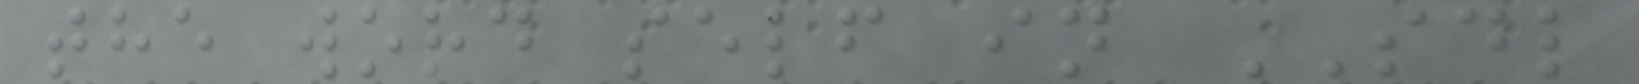the word self in SDL
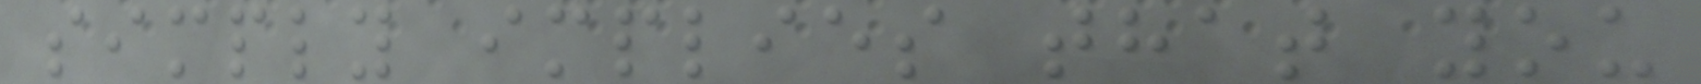simply implies that you
